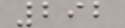292
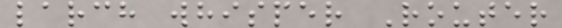larch whisper Router
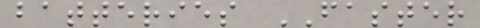batteries FASTER
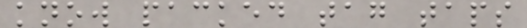know packed tag taps
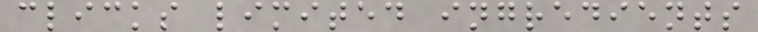clicks limited ingredients
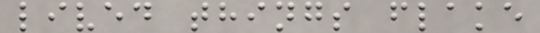lived things flake
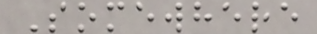Somewhere
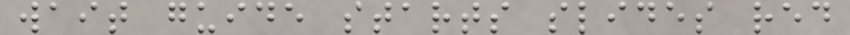wait guide starts slides red
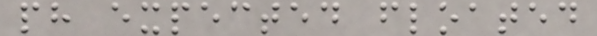ph expected floated
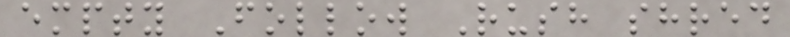empty Follow Rush shred
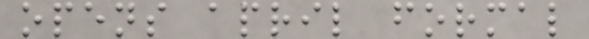opens april formal
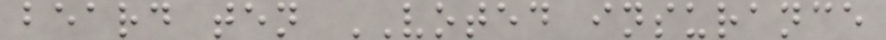beard ten VOTED insurance
